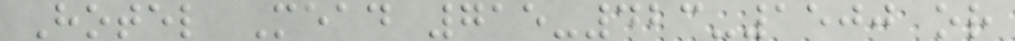Hotel Mead 715-423-1500 or
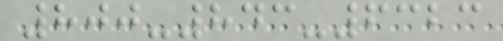800-843-6323
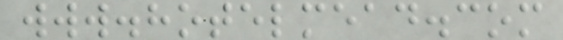www.hotelmead.com
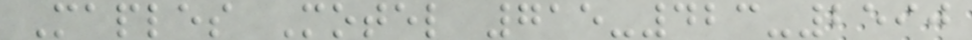Maples Motel 715-423-2590
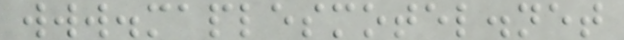www.maplesmotel.net
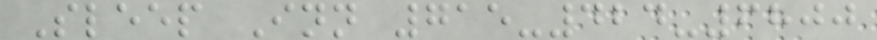Sleep Inn 715-424-6800
